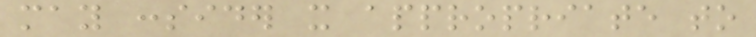may consider it appropriate to
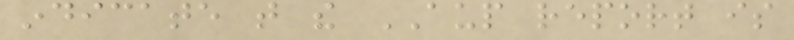indicate that the AUP report is
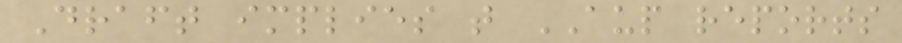Draft implies that AUP reports
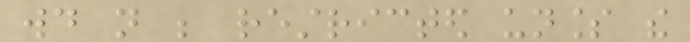would not be restricted unless the
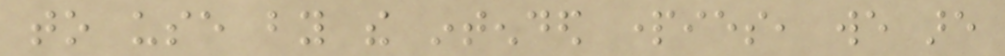to use by the intended parties, we are
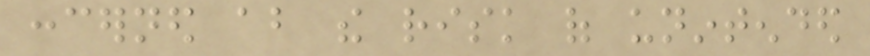concerned about the risk of unintended
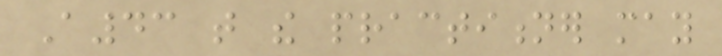A43 that the practitioner may
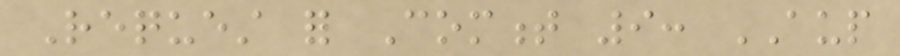Request for Comment 9: AUP
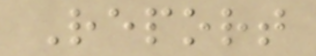Report
